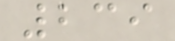239
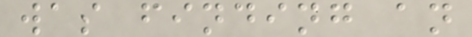was finding an
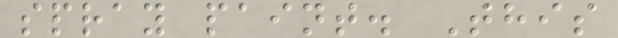spray paint. This
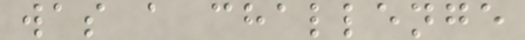was a challenge
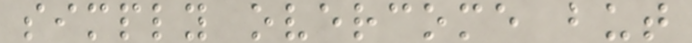simply overcome but
